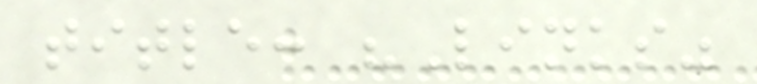title: "Links"
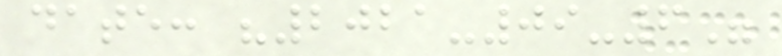date: "2021-09-6"
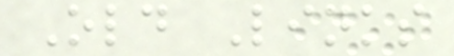Old Links
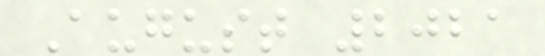August 2021
